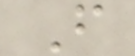F
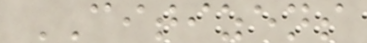CITIZENS
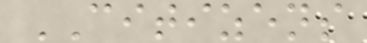CITIZENS
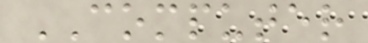COMPUTER
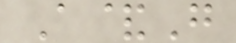A&G
